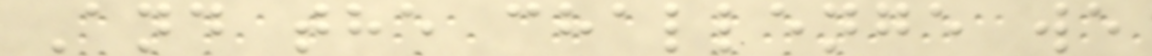And the challenge we
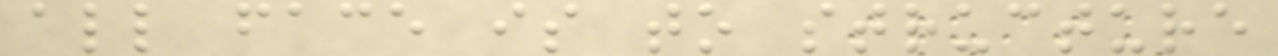all face is to structure
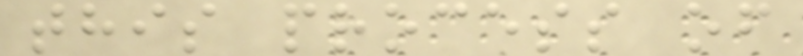this process of
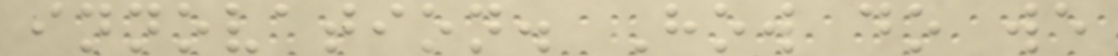innovation. How do we
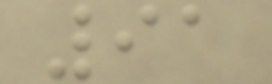91
